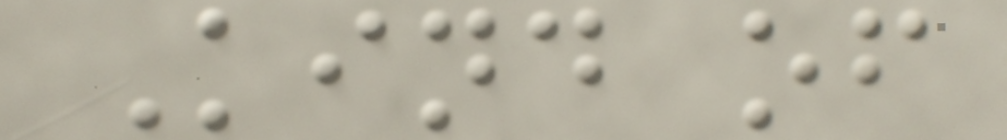Kind of
